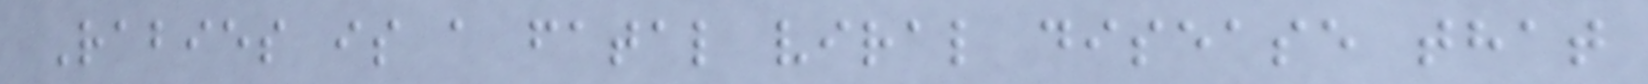Rabies is a fatal viral disease that
